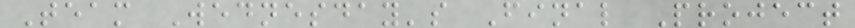Team Wednesday's Final Project
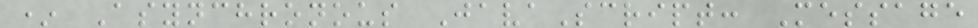* Asynchronous JavaScript: Message
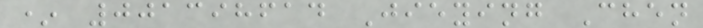* 001398614 Jieying Chen
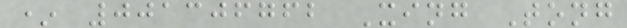* 001306762 Xing Tong
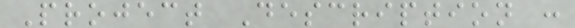Project Description :
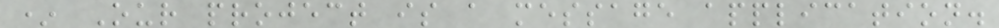* Our project is a message application.
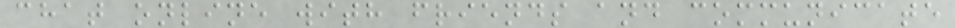chat online with friends and communicate
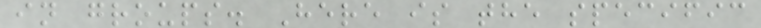in groups. Here is the specific
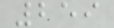259
